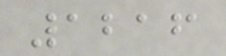1216
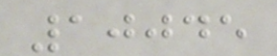10045
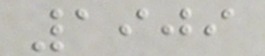1909
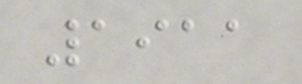1911
